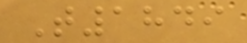T1849
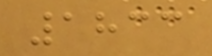1833
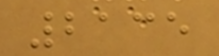2135
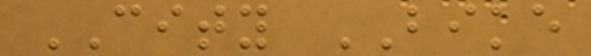CITY BIKE
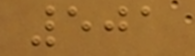501
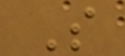S
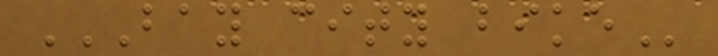BAY CITY BIKE
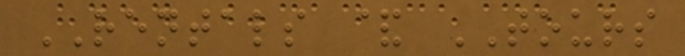RENTALS & TOURS
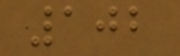102
